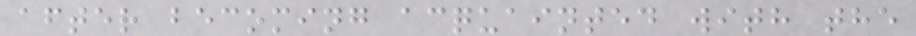after becoming acquainted with the
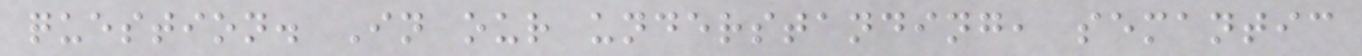question. In our understanding, semantic
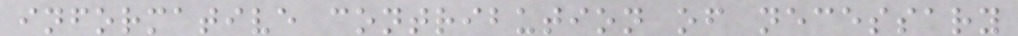informative contribution of necessary
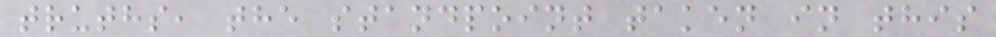truths, the standpoint taken in this
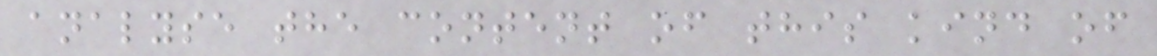analyse the content of this kind of
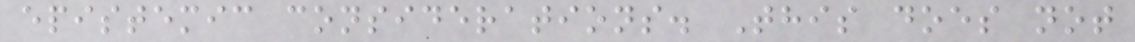epistemic considerations. This does not
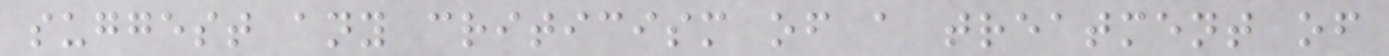suggest any criticism of a treatment of
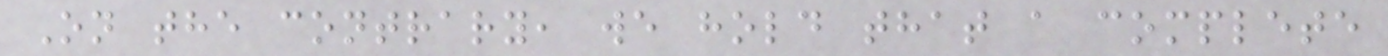On the contrary, we hold that a complete
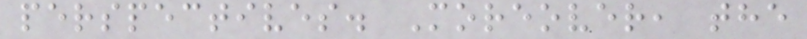perspectives. Moreover, the
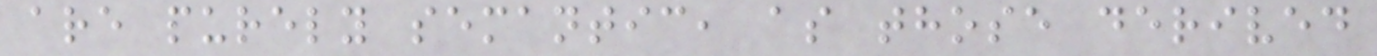are purely semantic, as those derived
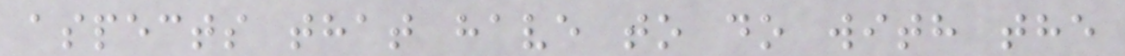aspects that have to do with the
